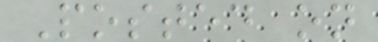Posted on
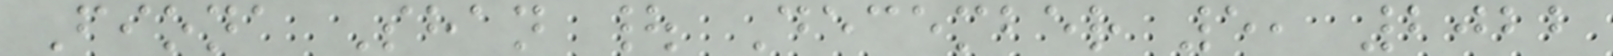Fiona Shan | December 5, 2022
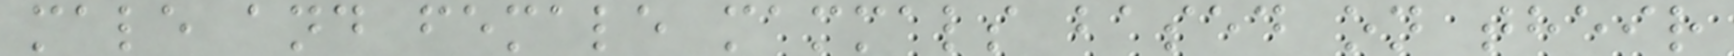male and female mammals based on their
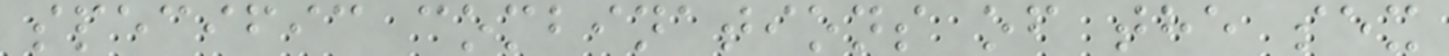specific combinations of the sex
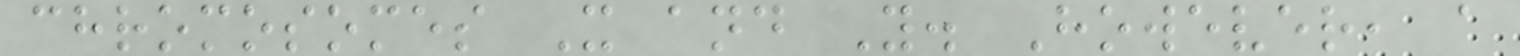chromosomes X and Y. However, a
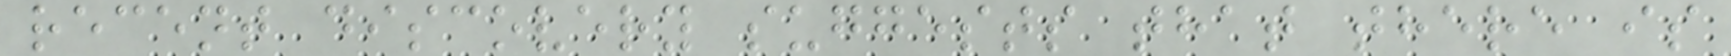recent discovery suggests that there is
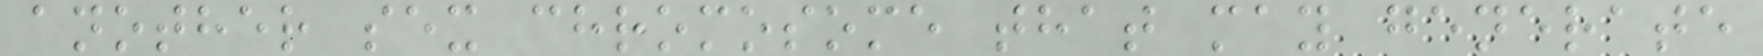another sex chromosome that may generate
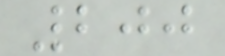200
